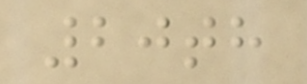20th
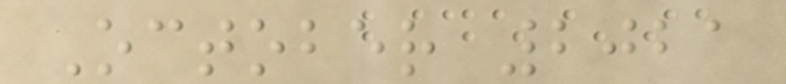October 2021
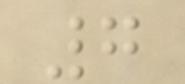7
